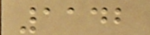1142
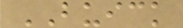BUICK
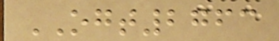OGT2763
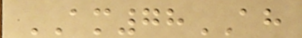AM78AH
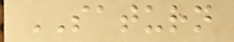SATURN
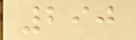290
